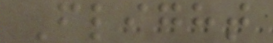Flight
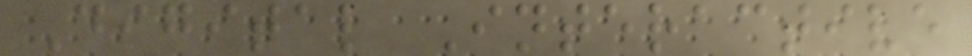Digital Interactive
